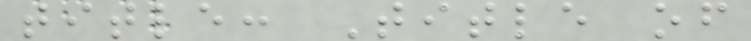title: Title of
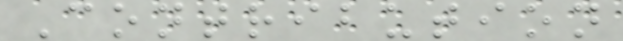Contribution
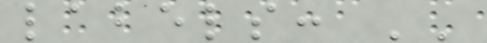labels: ''
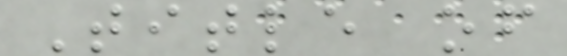Title of
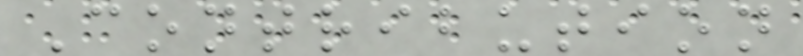Contribution
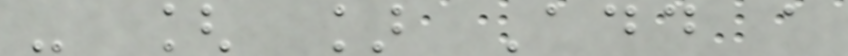- [ ] Add a
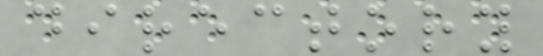directory
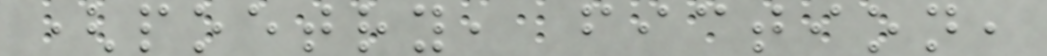(poetry, fiction,
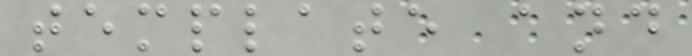template and
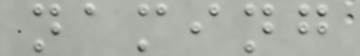naming
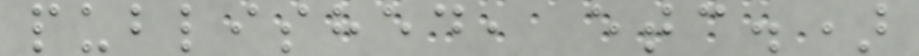published, etc.)
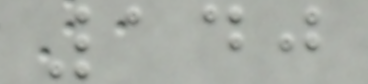140
